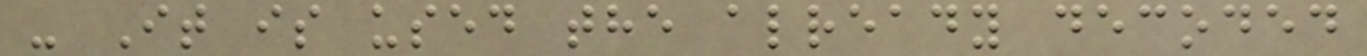- It is used the already decoded
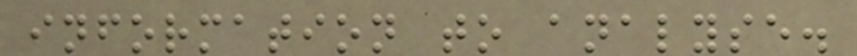information to analyse.
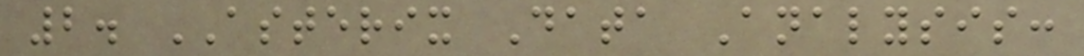2. ASTERIX Data Analysis:
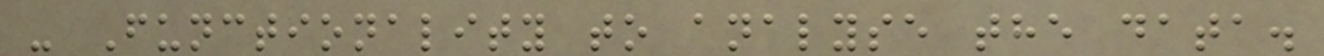- Functionality to analyse the data.
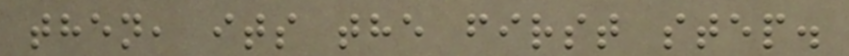then, its the first step.
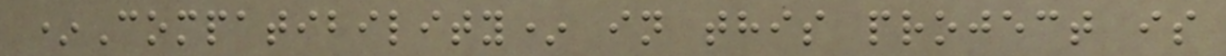*Compatibility* in this project is
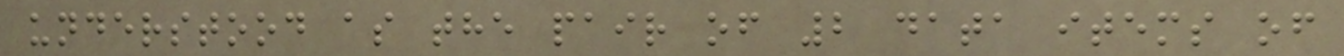understood as the pair of 2 data items of
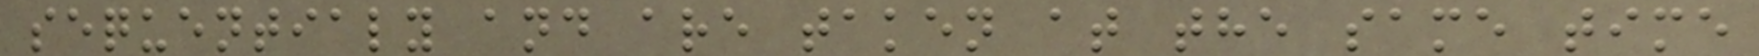sequentialy and are taken at the same time
